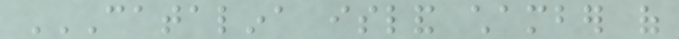CATALINA ISLAND CHAMBER OF
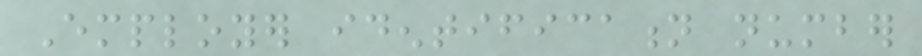Employer identification number
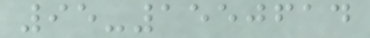95-1550614
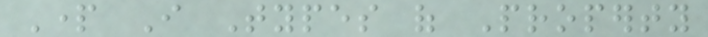Part I Types of Property
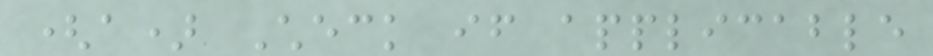(a) Check if applicable
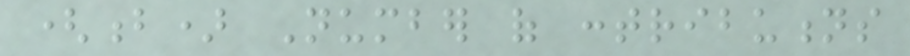(b) Number of contributions
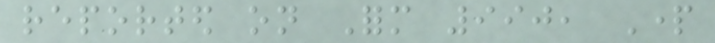reported on Form 990, Part
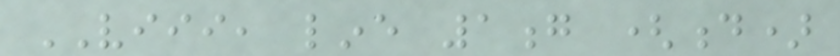VIII, line 1g (d)
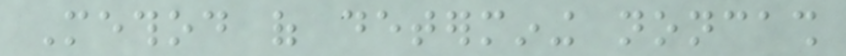Method of determining noncash
